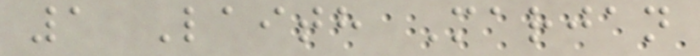1 Laith Marjan
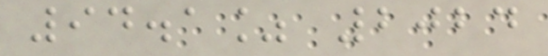94.1% 2024
